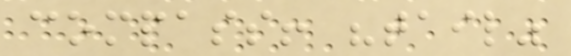compass! "tail"
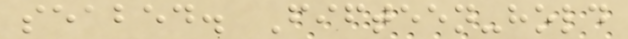seabed. Fifteen-hold
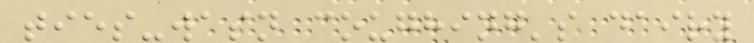ties-wasn coughing's dairy
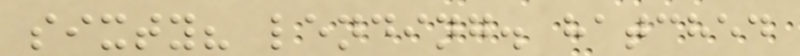sixty? lending. hatched
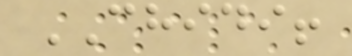CHIDI!
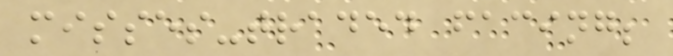misses-traded facing;
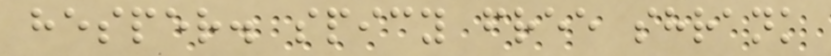hesper. spicy free shrank
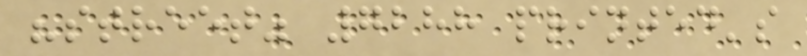"street" 7288 printed's
